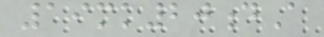19mk20dA
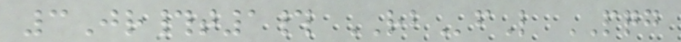3Jr#t1# RBfL PQG
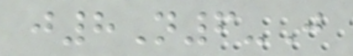j8N6-J
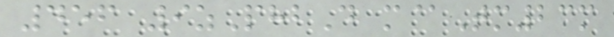456 9zPhbD m@Tm23m
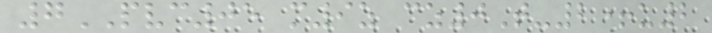7PVC05 m9z cz0T-2+u2
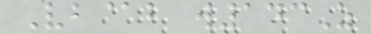Vb@b w143Z
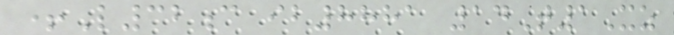+L32c ib8881 14T1Xz
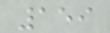159
